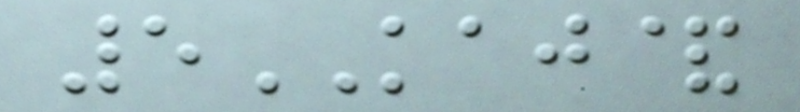5KAJ&
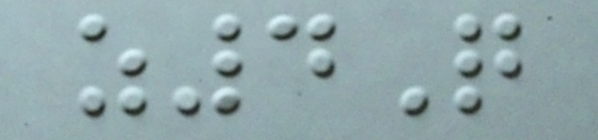z4Q
